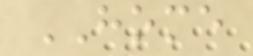HOME
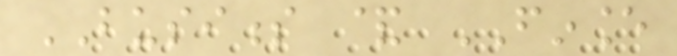BUSINESS & FINANCE
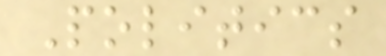Politics
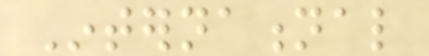International
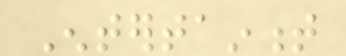Entertainment
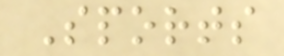Sports
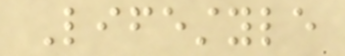Lifestyle
